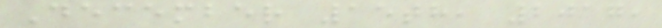December 15th, 2017,
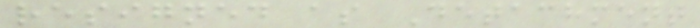resigned as Detachment
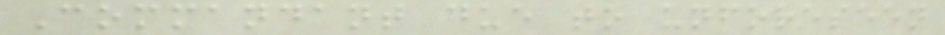Commandant due to unforeseen
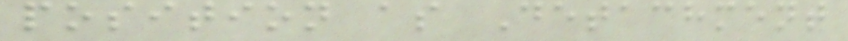position as Detachment
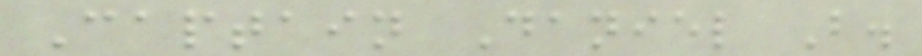Captain Daniel B.
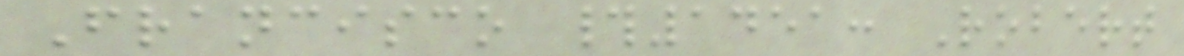Francisco #1451: Robert
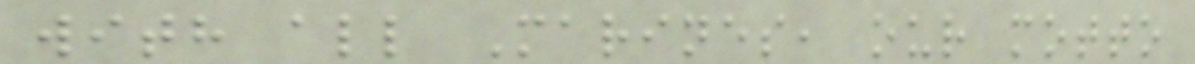with all Marines, our motto
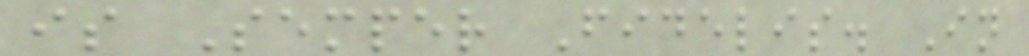is Semper Fidelis. In
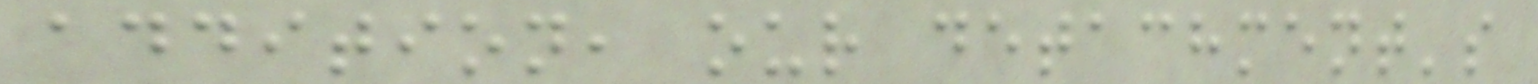addition, our detachment's
